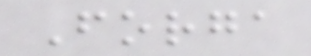Forga
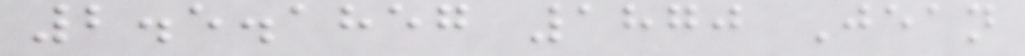2.5.1857 1870 Jean
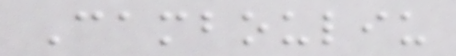Cambouliu
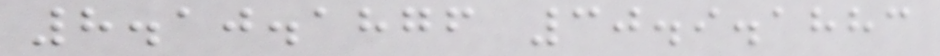8.10.1876 30.9.1883
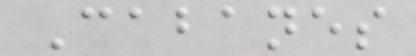Cabanes
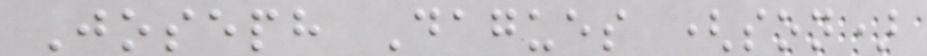Joseph Dagues (son)
